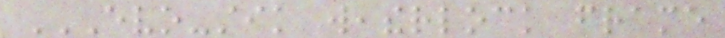EVO-STIK WEATHERLOCK FRAME
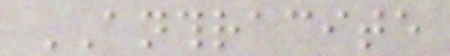ANTHRACITE
